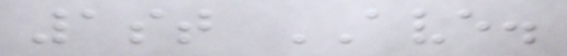1st AVE.
